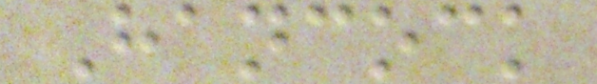Hancock
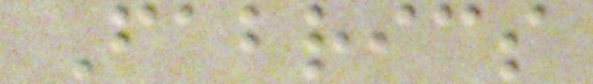Fabrics
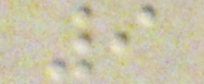9
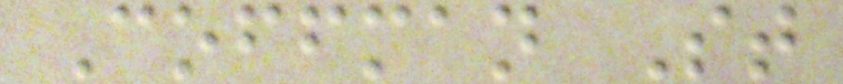Coffman St
